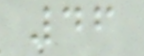46
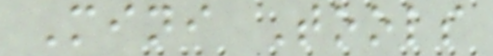Mini Tools
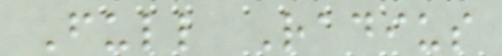Full Radius
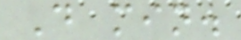D min.
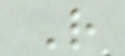R
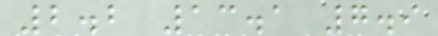2.2 13.1 7.9
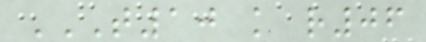T10 K R06
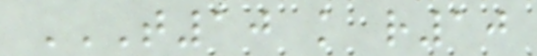T10 K R10
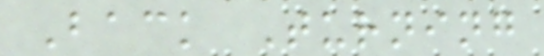Back Turning
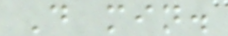D min.
